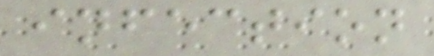infection
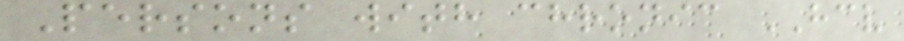Persons with chronic HCV
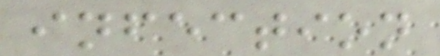infection
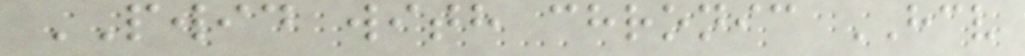PWID with chronic HCV
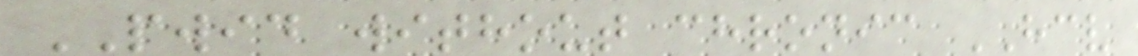PWID without chronic HCV
